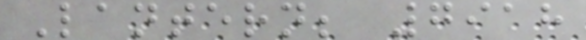Lantern; 7918
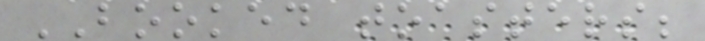BOOKED toasters;
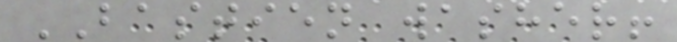BASTIEN washer!
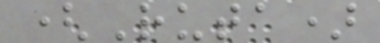(Ruta)
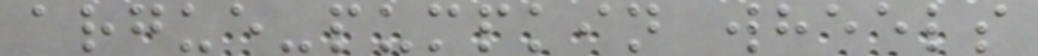argue-pumpkin wheels
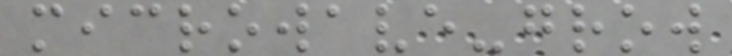microwave-grow
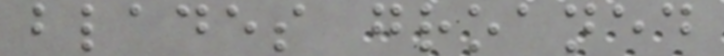blades groaned
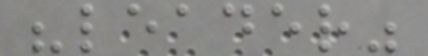"leader"
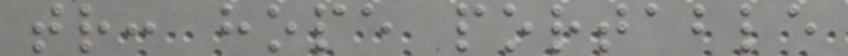tr: hope portable
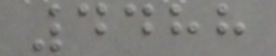4488
